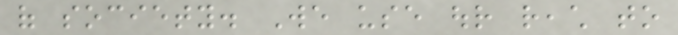of society. We use our reach to
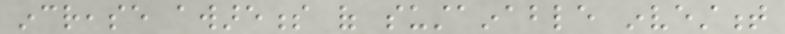increase awareness of sustainable investment
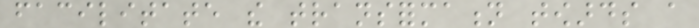facilitate the transformation towards a
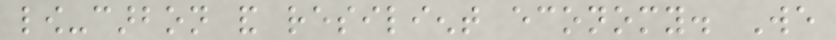low-carbon and resilient economy. We
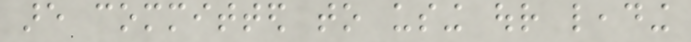are committed to using our leading
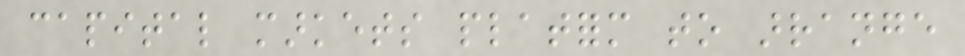capital markets platform to arrange
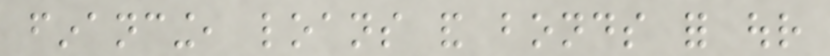financing, loans and bonds for our
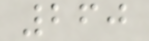260
